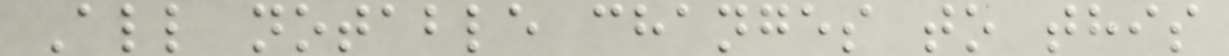All notable changes to this
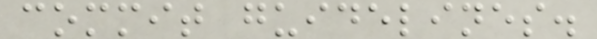commit guidelines.
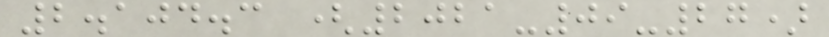2.104.3 (2021-09-27)
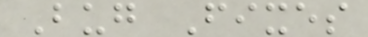Bug Fixes
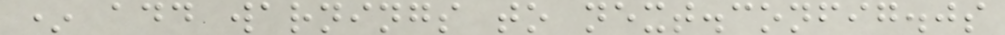* add warnings to next.config.js
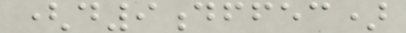(d9dffec)
